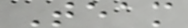Team
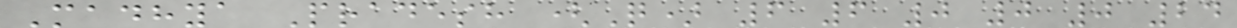Madhya Pradesh (Q) 6 6 0 0 0 24
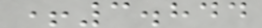+3.844
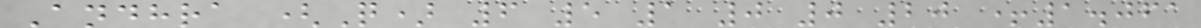Andhra (Q) 6 5 1 0 0 20 +1.061
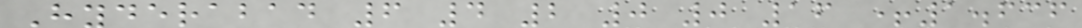Hyderabad 6 4 2 0 0 16 +1.636
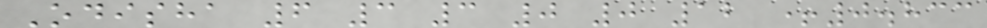Odisha 6 3 3 0 0 12 +0.833
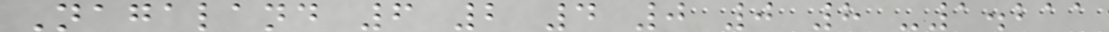Nagaland 6 2 4 0 0 8 -1.211
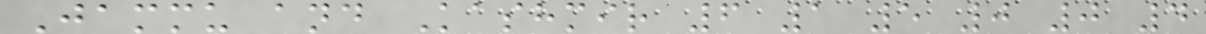Jammu and Kashmir 6 1 5 0 0 4
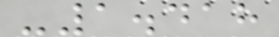-1.418
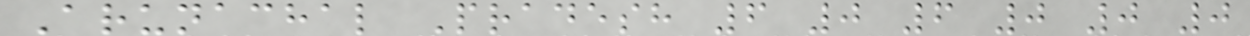Arunachal Pradesh 6 0 6 0 0 0
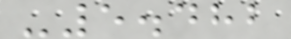-5.482
